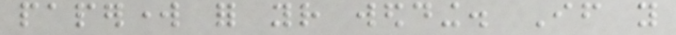paperwork for your wedding. If you
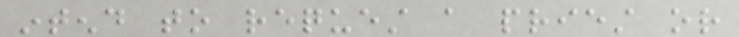intend to request a priest or
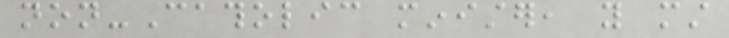non-Catholic minister, you must
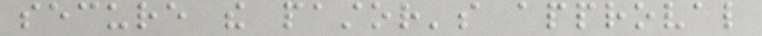secure the pastor's approval
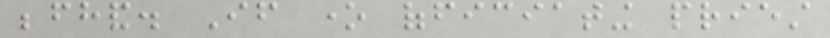beforehand. If one officiating priest
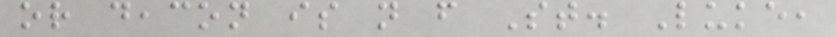or deacon is not from St. Luke,
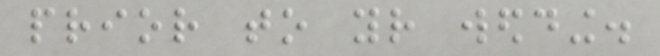prior to your wedding.
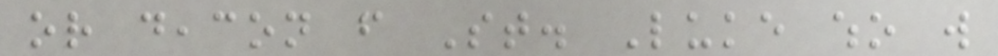or deacon from St. Luke who will
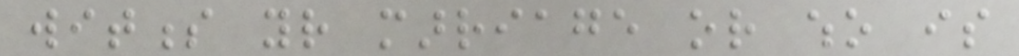witness your marriage or who is
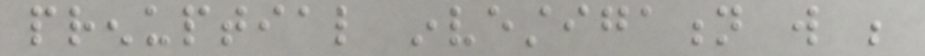prenuptial investigation will be
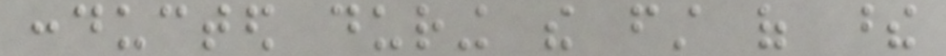conducted during the first of these
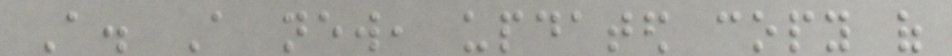A. A new, updated copy of
